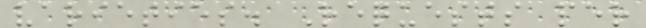varieties. Requests per
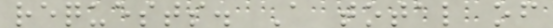requests. A total of
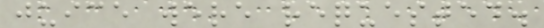juice were requested.
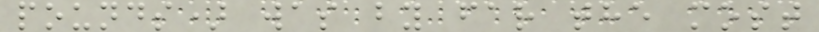pounds) was by far the most
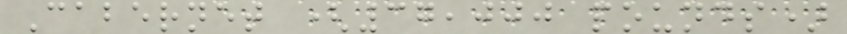Cabernet (37,000 pounds)
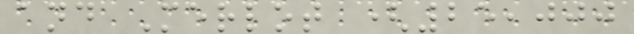and Merlot (25,000
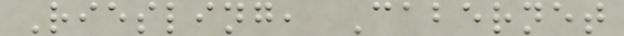Riesling, Cabernet
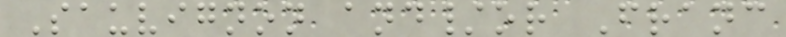Sauvignon and/or Franc
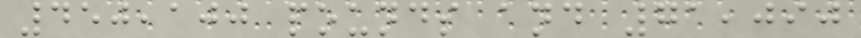450,100 pounds and 71,090
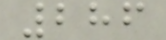286
